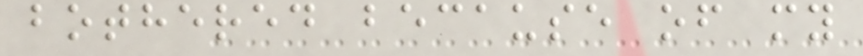bothered because of my
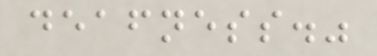deafness."
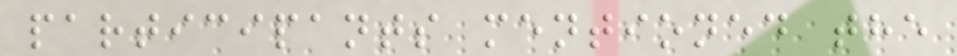participants mentioned the
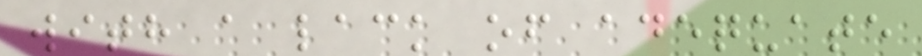with a lack of adequate
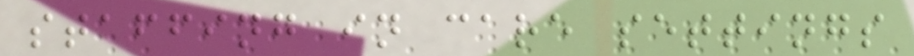staffing in care settings
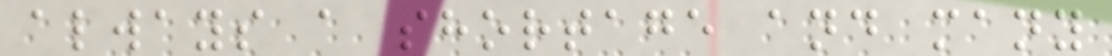always a shortage and many
